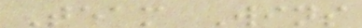Team Wins
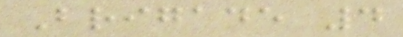Brigade 4
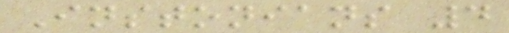Instonians 4
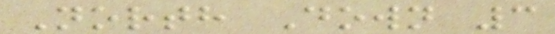North Down 3
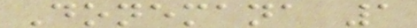Donemana 1
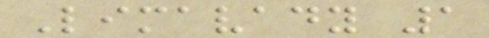Limavady 1
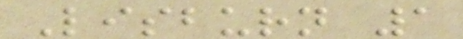Lisburn 1
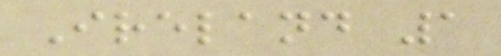Ireland 1
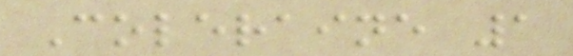Coleraine 1
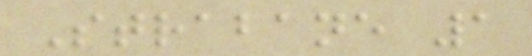Strabane 1
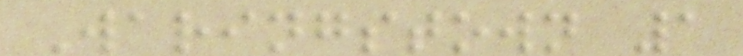Waringstown 1
